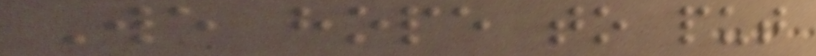We hope to put
